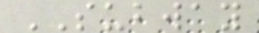SUBWAY
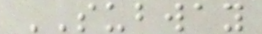SUBWAY
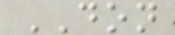DON
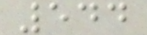544
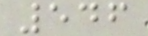546
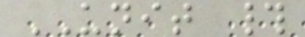UNIT #
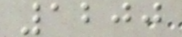1200
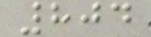804
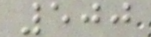500
